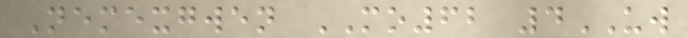Nemexgwen MO62 4UW
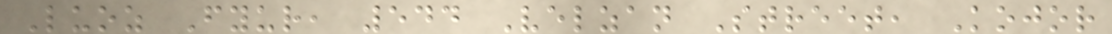Luoz Fyur, 544 Velzan Street, Kojor
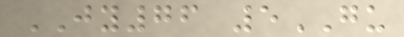JY76 5GU
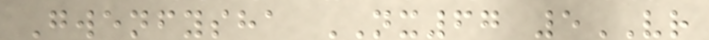Gwenfysha NX67 5VR
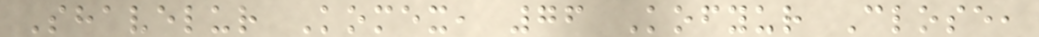Shavelur Komex, 76 Kofyur Close,
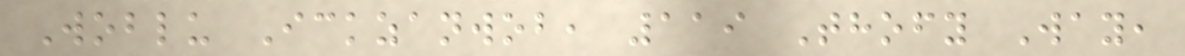Woblu Ickzanwob, 119 Thofy Way,
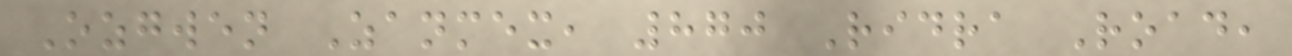Ozgwen Zanmex, 870 Ridra Road,
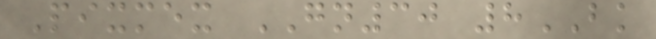Pixmex GN30 8BK
